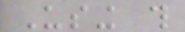Using this
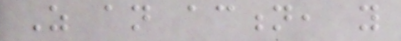As an action, you
